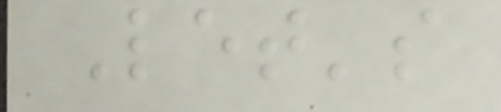Let's
